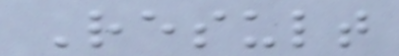Result
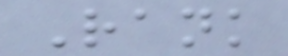Rank
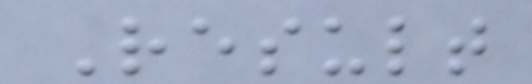Result
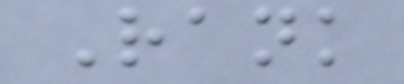Rank
